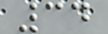34
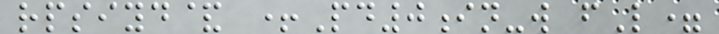rpsiyd& +Pd0in-w fL=
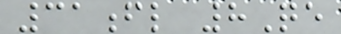31fl 8Qe
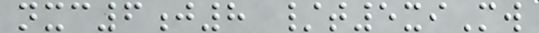nxc6j8 /t5xiMw
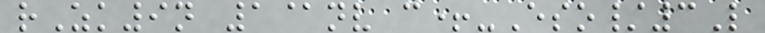rZk9n 1@nv c+-Eso/3L
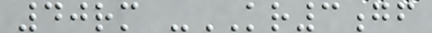40rm -KR3gf
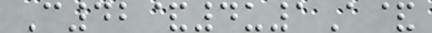C42&4u1A&
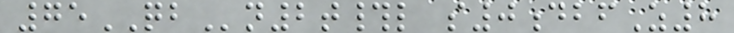75QBn2t#l s0dbfZ8
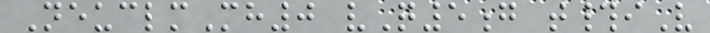NeuclmMh0 vQ5g t#iV
